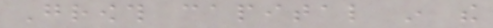Growth capital in the
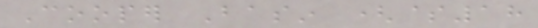Cooper Basin ($18
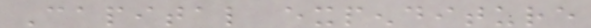Capital expenditure
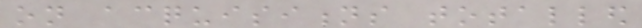on acquisitions totalled
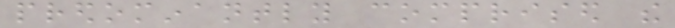predominantly comprised the
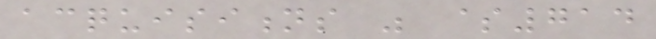acquisitions was $714
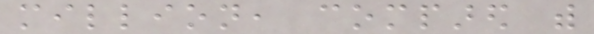million, compared with
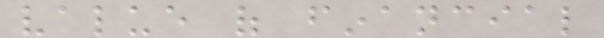value of financial
